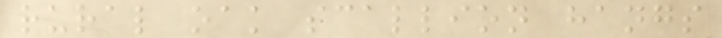rural oak scallion hangs
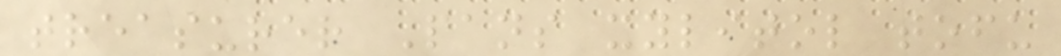treasurer Pans xylitol tofu
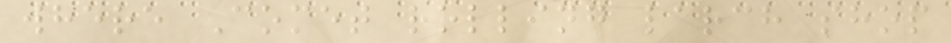where Comet rolling larch shop
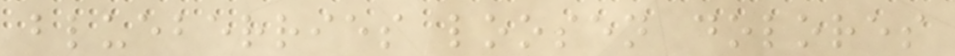blueberries loosen dolores
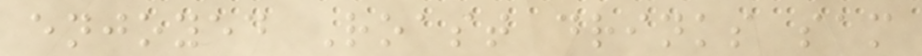enjoyed Roast drinks sam
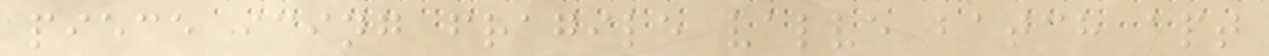piece icing fragile valve batch apt
